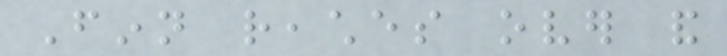Finn reaches over and
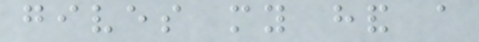gives my hand a
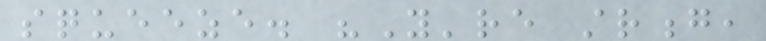squeeze. "You're strong,
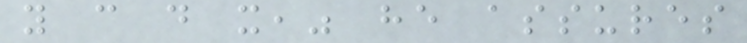you can do it," he assures
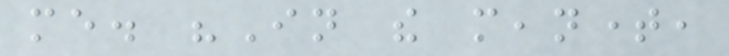me. "In the meantime,
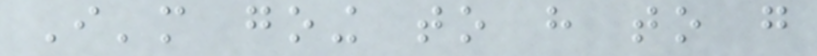I'm going to have to go
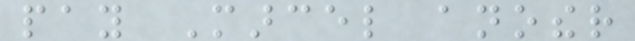pay Marcel another
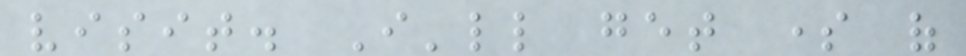visit. I'll get some of
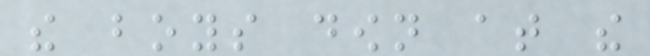the boys down at the
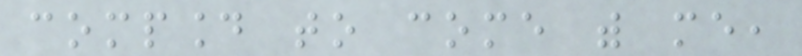compound to come with me,
